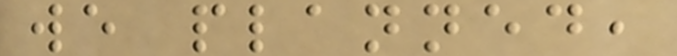we planned,
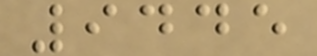9445
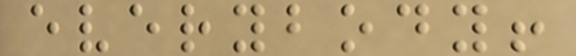everybody!
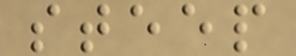steep
